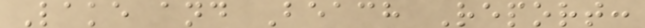Lake and Beach Report:
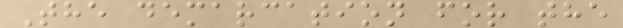The demarcation for the
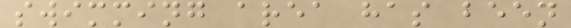swimming area has been
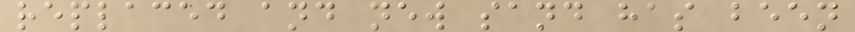replaced and new sand has been
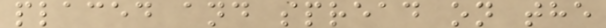placed and spread on the
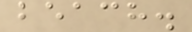beach.
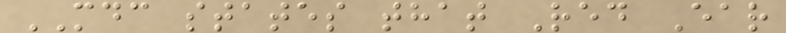MDC states that Red Ear
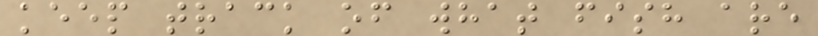keep track of what fish are
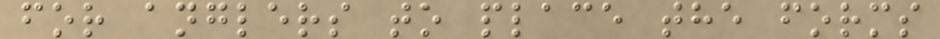for anglers to place the forms
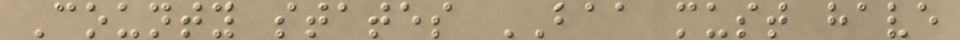County states BAA must have
